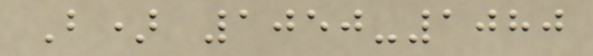B) 1050-1080
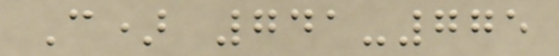C) 741-775
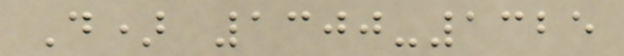D) 1300-1325
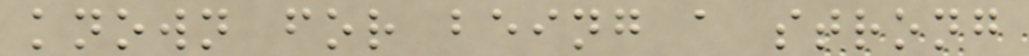known for being a strong
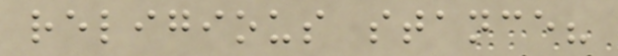religious stance?
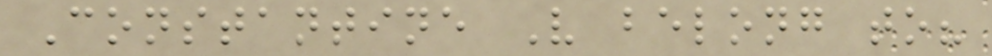Constantine V belong to?
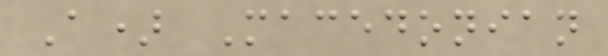A) Macedonian
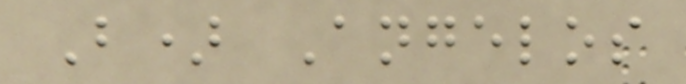B) Angelos
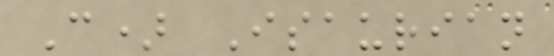C) Isaurian
